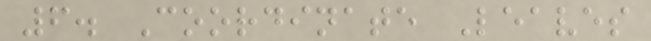6. Coordinate Leaves
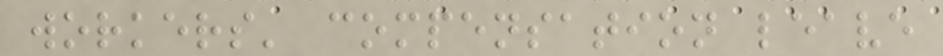workers' compensation leave
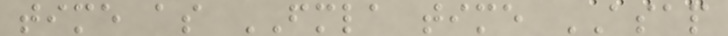time as FMLA time ASAP
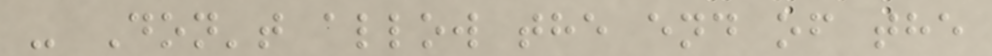- Don't allow the end of the
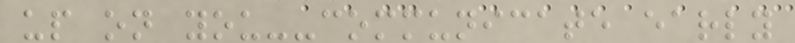up on you--communicate early
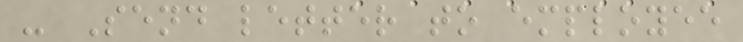- Send letter to employee
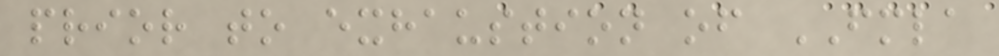prior to exhaustion of FMLA
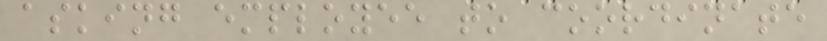asking employee to coordinate
